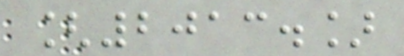[2013.]
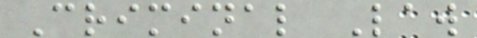Criminal Law
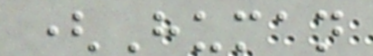(Human
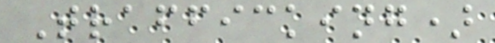Trafficking)
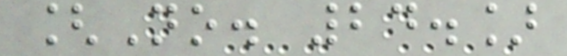[No. 24.]
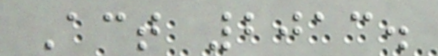Act 2013.
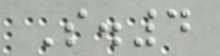S.4
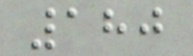180
